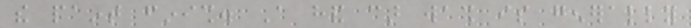the paint finish. A hand car wash is generally
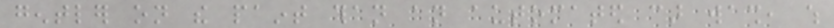gentler on the paint than an automated car wash, which
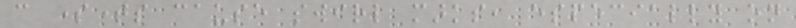can sometimes cause swirl marks, especially on
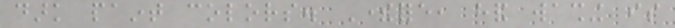dark paint colors. Therefore, hand washing is
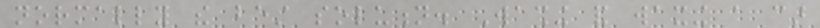normally the best solution. Washing and waxing a car
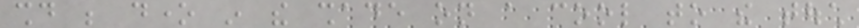should be done in the shade on a cool to the touch
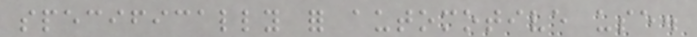specifically for automotive use.
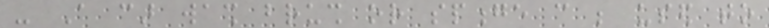- A car wash brush or sponge can be used to
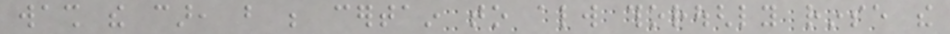wash the car, but be certain to always thoroughly rinse the
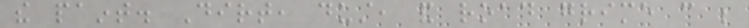the paint. Dirt, dust, and road grime can be
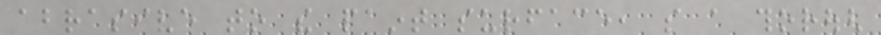abrasive to the paint surface, so a thorough
